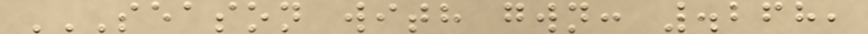SEASON WITH GWN: .268,
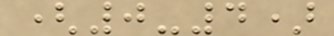(0-4)
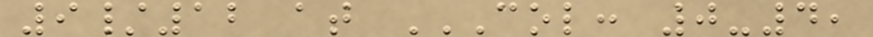9/12 at COL: 0-4,
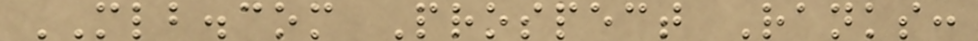MLB.com Prospect Ranks:
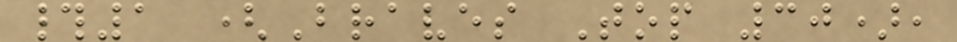#1 (Braves Top 30),
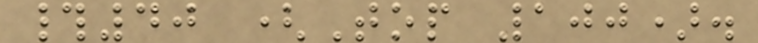#40 (Top 100).
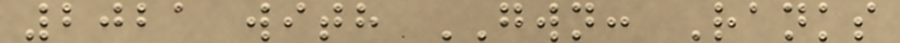2021 with GWN: Ranks
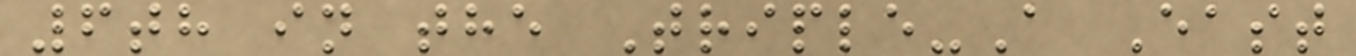6th in the Triple-A East
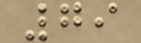79
